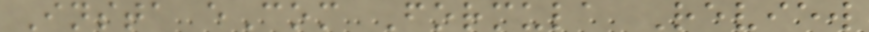Insta eCom Formula Review
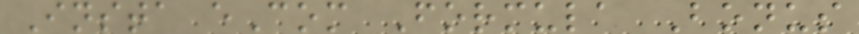Insta eCom Formula Bonus
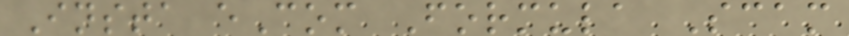Insta eCom Formula Scam
